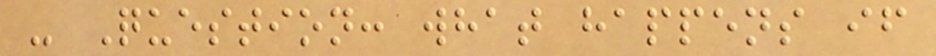- Question: what happens if
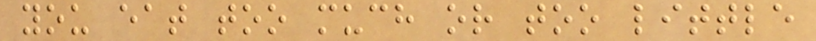you eat too much or too little
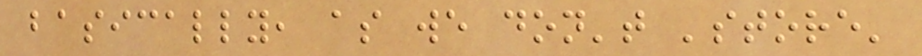basically, as we don't 'store'
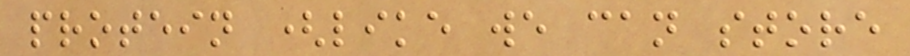protein (like we can store
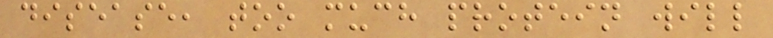disease, too much protein will
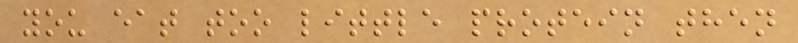you eat too little protein then
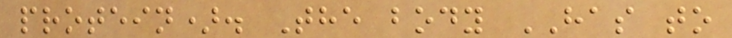protein). The body HAS to
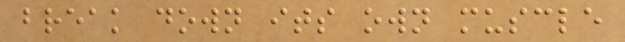break down its own muscle
